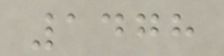1478
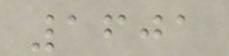1601
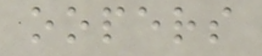oopers
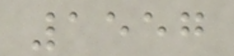1557
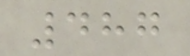487
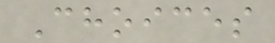Choices
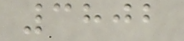3802
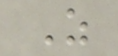Z
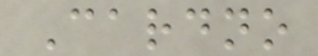Cardno
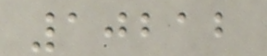10212
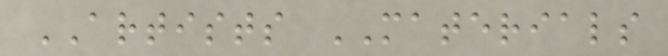ARTISTS MATERIALS
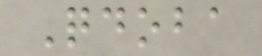Qdoba
